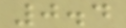0.4
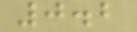0.2
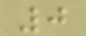0
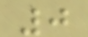0
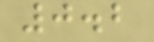0.2
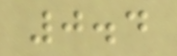0.4
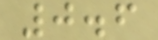0.6
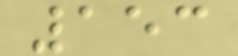153
